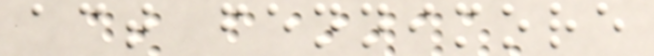act fennimore
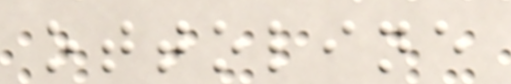ottoline
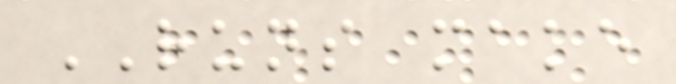RUNS make
